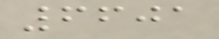6601
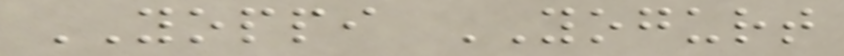YOPPI YOGURT
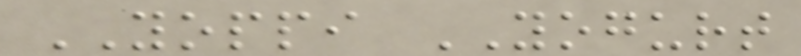YOPPI YOGURT
